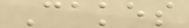Cakes
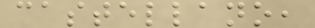castellano,
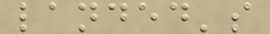landed's
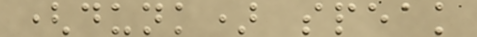(dunk) speak
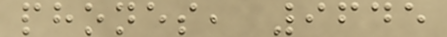phones, 9645
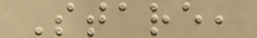Stare,
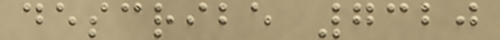describe 7320
